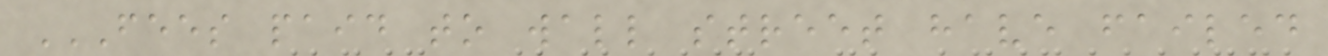FEES PAID TO WALL STREET HAVE FAILED
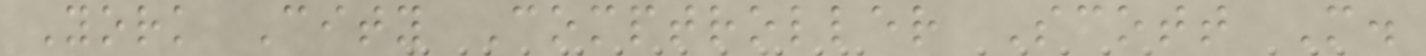York City Comptroller Scott M.
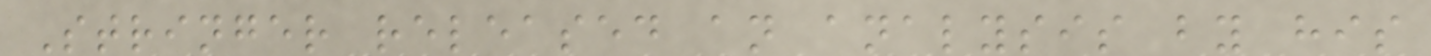Stringer released an analysis by his
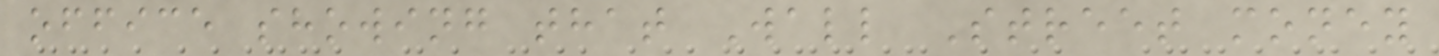office showing that Wall Street money
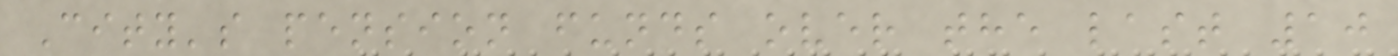City's pension funds over the last 10
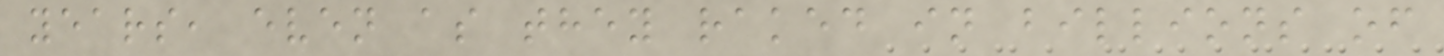years, even as they raked in billions of
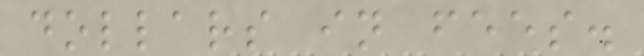dollars in fees.
